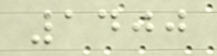1400
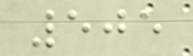505
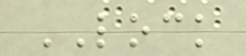LOCK
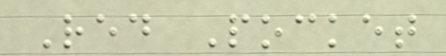Red Pocket
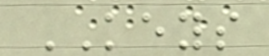KEYS
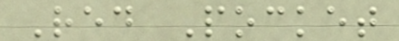Red Pocket
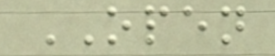OPEN
